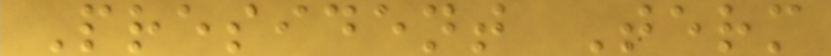President Term
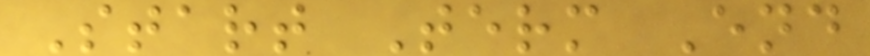Start Term End
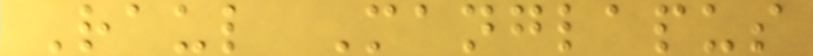Raul Manglapus
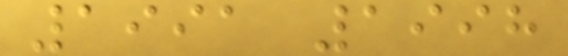1991 1998
